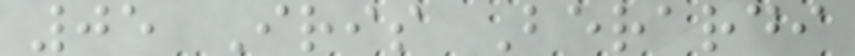05 Iris Berardi
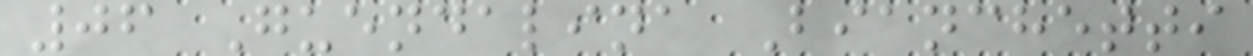06 Guendalina Bianchetti
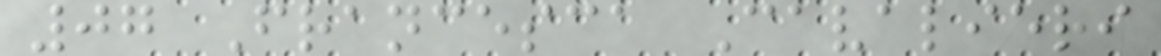07 Francesca Cavalieri
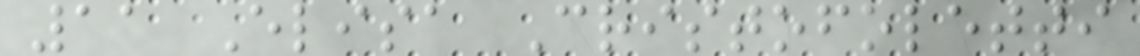11 Elisa Cristofoletti
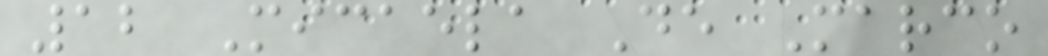12 Micaela De Marco
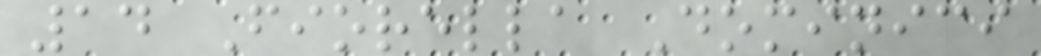14 Fiorella Dominici
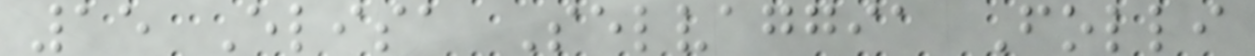15 Elisa Selvaggia Folli
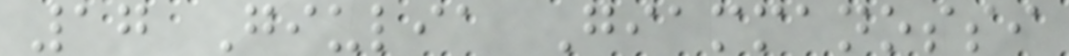17 Giulia Giammanossi
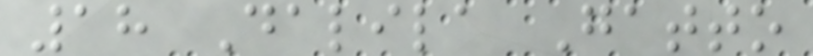18 Dalila Gatto
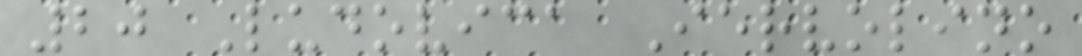20 Ludovica Iervolino
